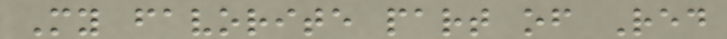My favorite part of Red
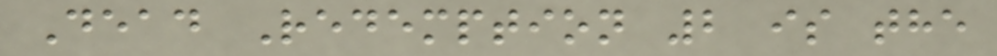Dead Redemption 2 is the
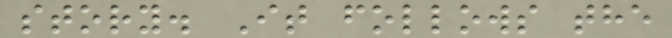story. It follows the
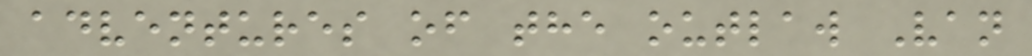adventures of the outlaw Van
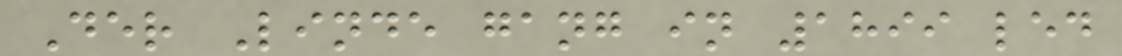Der Linde gang in 1899 led
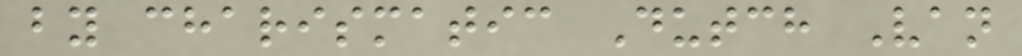by charismatic Dutch Van
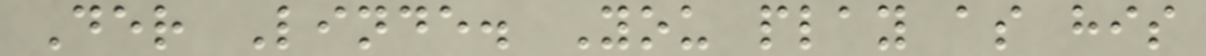Der Linde. You play as his
